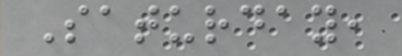Saturday,
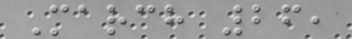March 26,
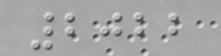2022
